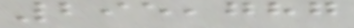295,787
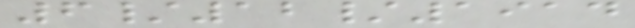6/12/1914
